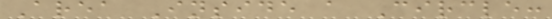Area Inside a Circle:
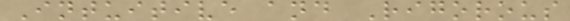Intuitive and Rigorous
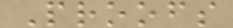Proofs
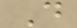D
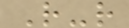R-r
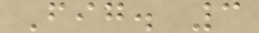Fig. 3
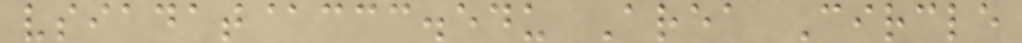vsiadat@ccc.edu Area Circle
